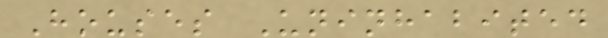Houses Uninhabited
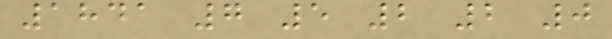1841 7 5 2 2 0
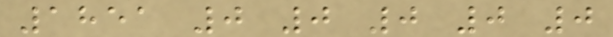1851 0 0 0 0 0
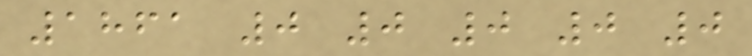1861 0 0 0 0 0
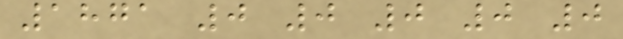1871 0 0 0 0 0
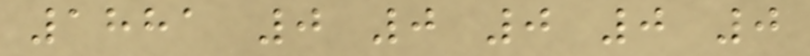1881 0 0 0 0 0
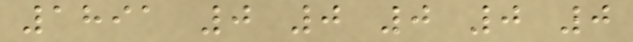1891 0 0 0 0 0
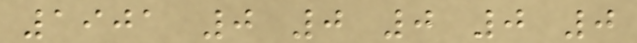1901 0 0 0 0 0
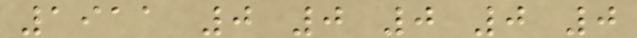1911 0 0 0 0 0
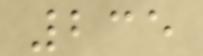235
